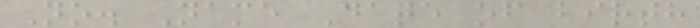No. Name Date of birth
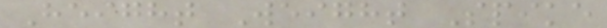Height Weight Spike
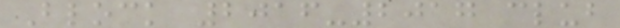Block 2016-2017 club
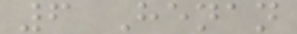6 Henan
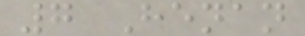7 Henan
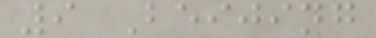9 Beijing
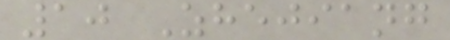10 Zhejiang
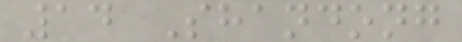14 Shandong
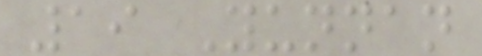19 Yunnan
